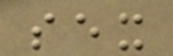sex
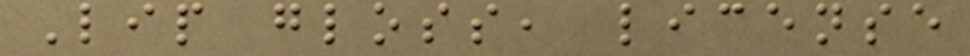Lip gloss, license
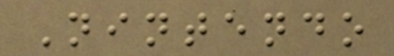Nintendo
